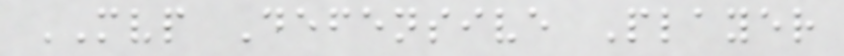MVP Defensive Player
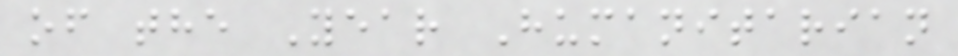of the Year Humanitarian
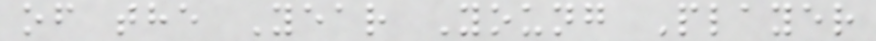of the Year Young Player
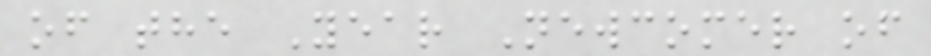of the Year Newcomer of
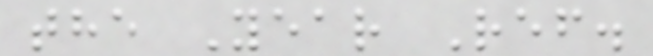the Year Ref.
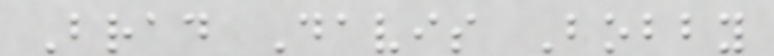Brad Davis Bobby
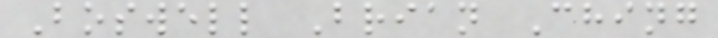Boswell Brian Ching
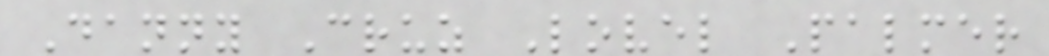Danny Cruz Lovel Palmer
